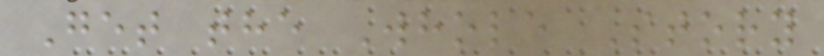Get the Whole Story
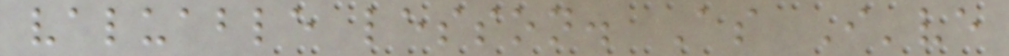valuable lesson. As I've
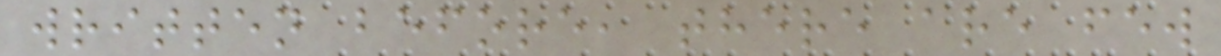written before, there are few
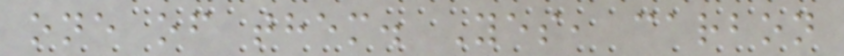one of them. Yes, carbon
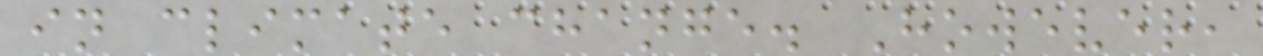in climate change. However,
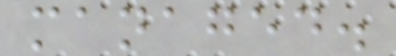managed.
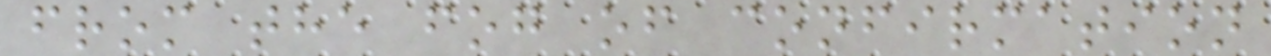from the fog of confirmation
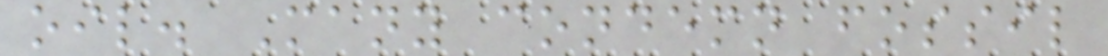oil. Many condemn fossil
